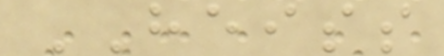HEISS
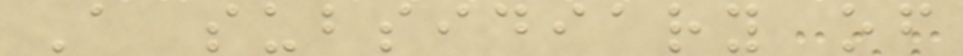A subsidiary of
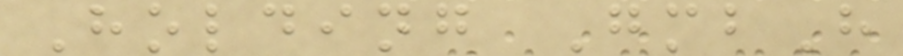Holding GmbH
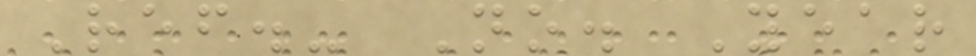Ref.- No. Year
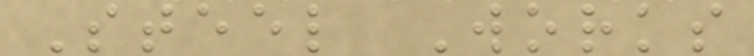Steel Works
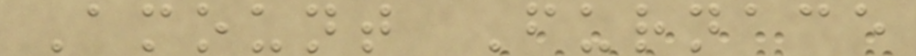Amount Furnace
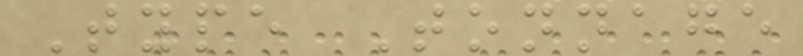Type Tonnage
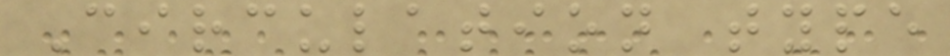Circulation type
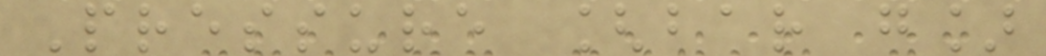Pressure [bar g]
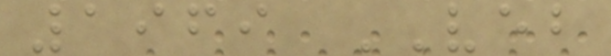1969 VEB
